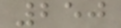250
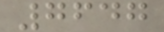7647
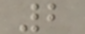2
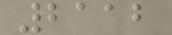2112
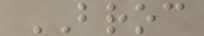BROC
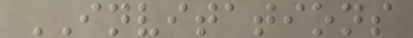INVITATIONS
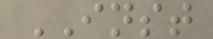INST
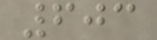603
